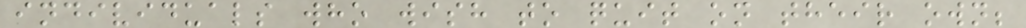individuals who wish to quit on their own;
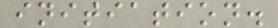initiation.
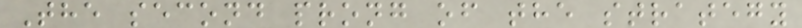The second prong of the strategy
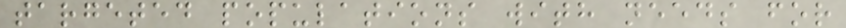targeted populations with needs for
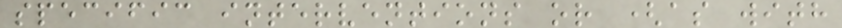specific interventions or (as with
